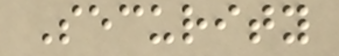Security
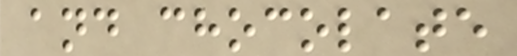and chocolate
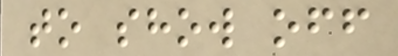to show off
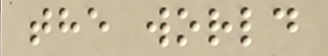the world
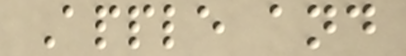Apple and
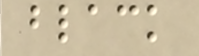black
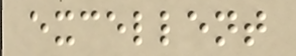excellent
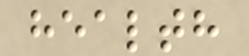health
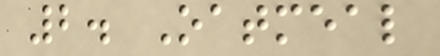2. Oatmeal
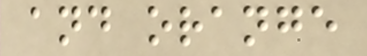and orange
